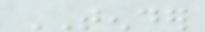TENDER
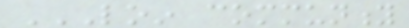LOIN COMMUNITY
